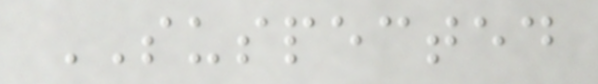SUSPECTED
